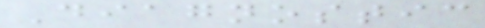Diagnostic
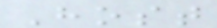Host
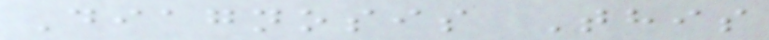Diagnosis This
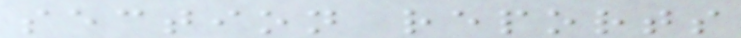section reports
